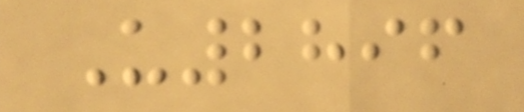U2896
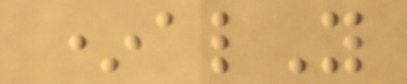*alY
